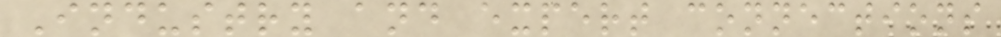Industry and expert connections
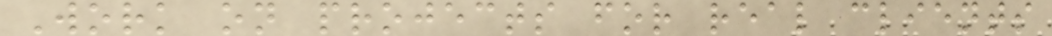Work on projects for real clients
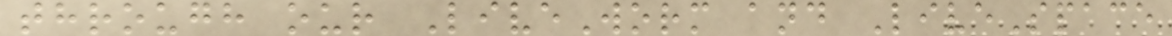through our LiveWorm and LiveSpace
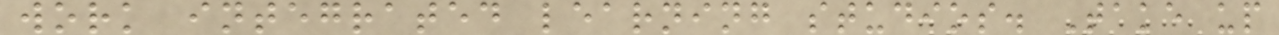work integrated learning studios. Take up
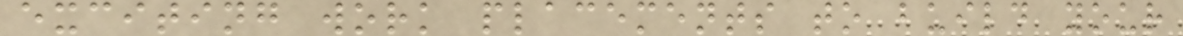exciting work placements to build your
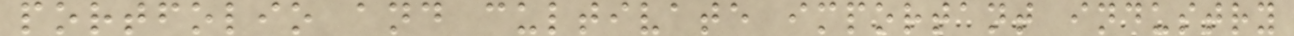portfolio and cultivate important industry
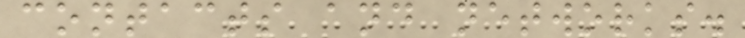contacts and networks.
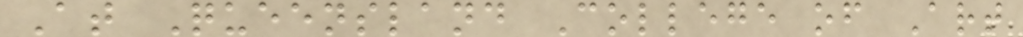At Queensland College of Art
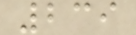239
